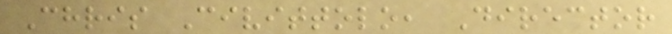Chris Civittolo, Director
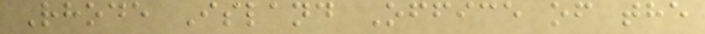Rhode Island Office of the
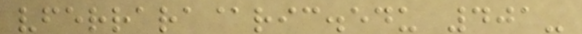vferrara@ric.edu 401-
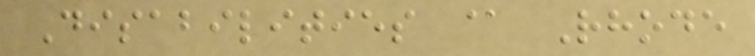Disabilities @ Rhode
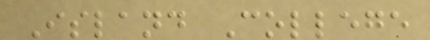Island College
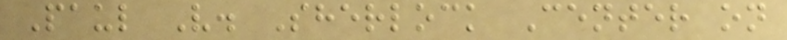Paul V. Sherlock Center on
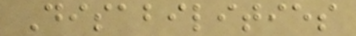Disabilities
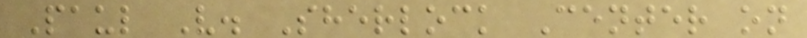Paul V. Sherlock Center on
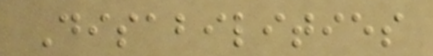Disabilities
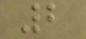2
